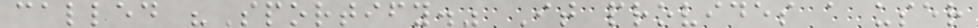called "Sportify." It provides a user
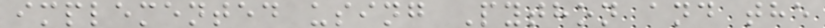implemented using Python and the
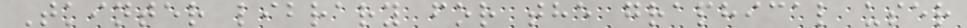Tkinter library for the graphical user
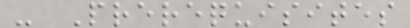- Prerequisites
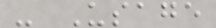- Usage
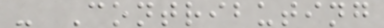- Contributing
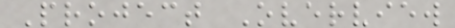Project Overview
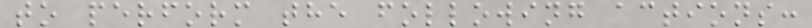to perform the following actions:
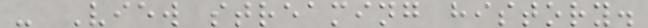- View streaming history.
